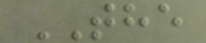THE
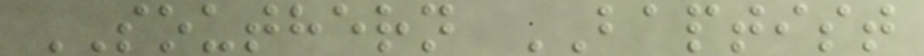SOUTHERN BAPTIST
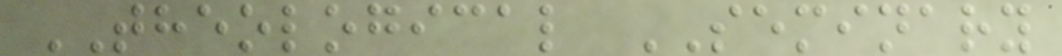THEOLOGICAL SEMINARY
